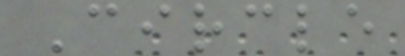Circle
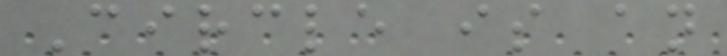Circle is an
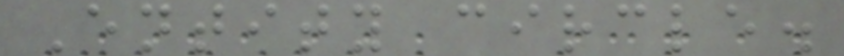Entity circle.
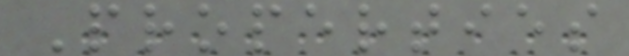Properties
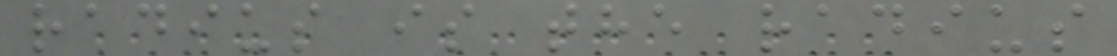radius is the radius
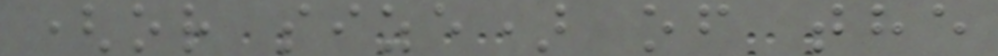(or size) of the
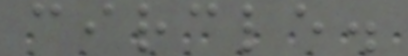circle.
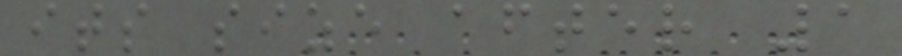its size after 1
